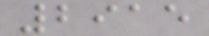2915
